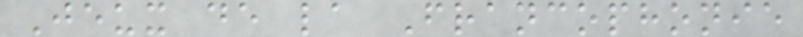Jeux de la Francophonie
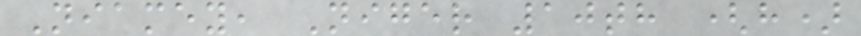Niamey, Niger 10th (h)
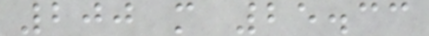200 m 25.33
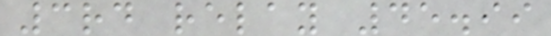3rd relay 45.99
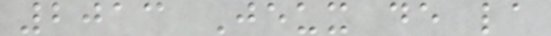2013 Jeux de la
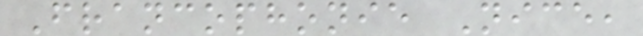Francophonie Nice,
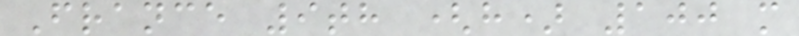France 9th (h) 100 m
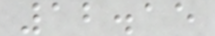12.15
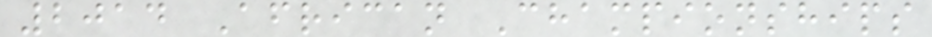2014 African Championships
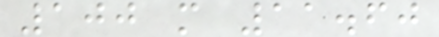100 m 11.60
